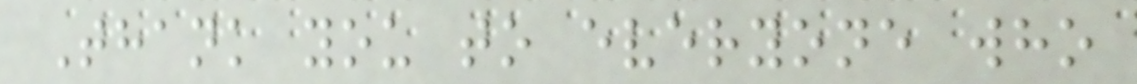Thank you to everyone who
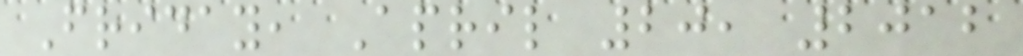Friday, April 20, 2012
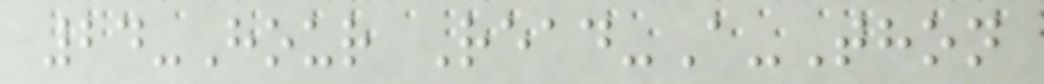24-Hour Read-A-Thon
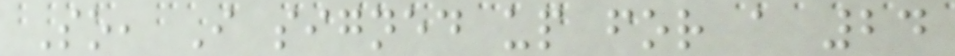So, I signed up for a 24
